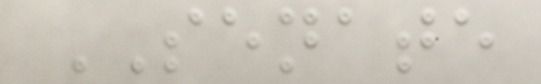SENATE
